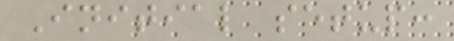Initial setup:
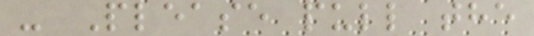- Please pull the
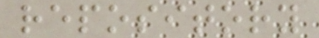repository
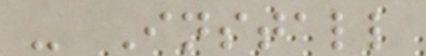- Install
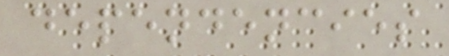dependencies
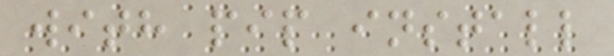with pip install
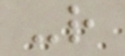-r
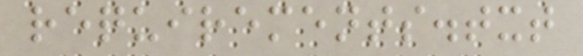requirements.txt
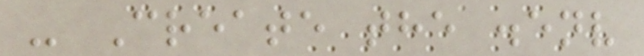- Create the .env
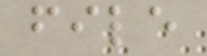file
